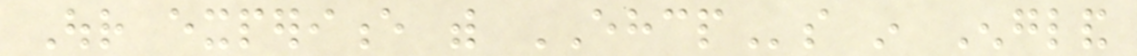Our experience with EHCPs in England
